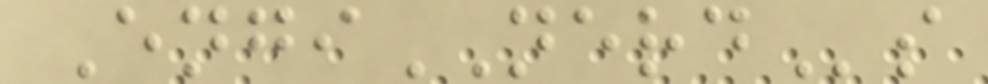EngiNERDs
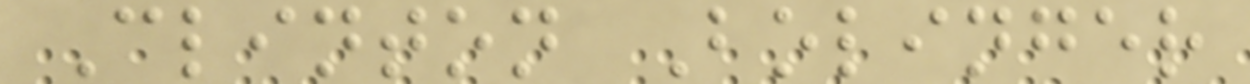Clinton Bolinger
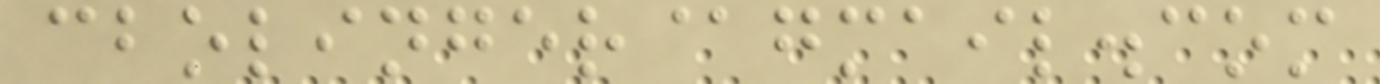cbolinger@gmail.com
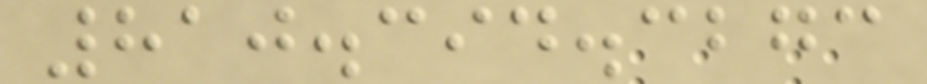810.394.3273
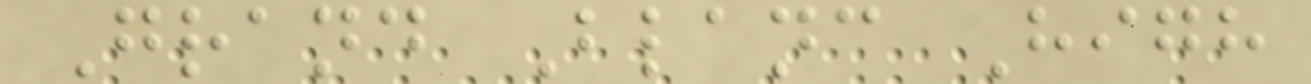Grand Blanc High
